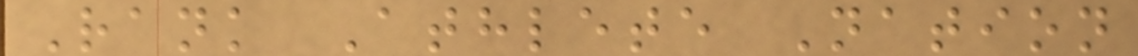Rank Athlete Nation
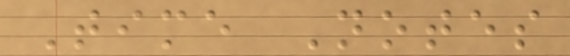Time Notes
